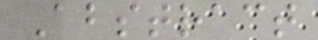Abstract
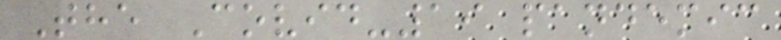The Covid-19 pandemic
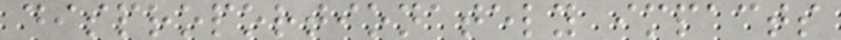disproportionately impacts
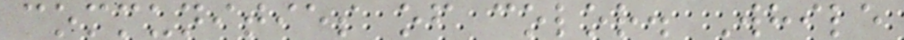communities of color. While
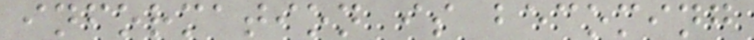information is becoming
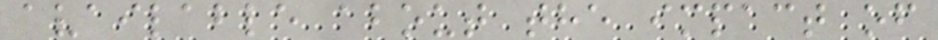available about the impact of
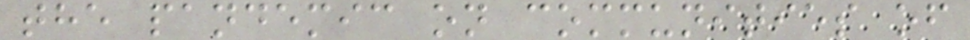the pandemic on communities of
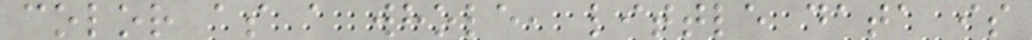color as a whole, little data is
